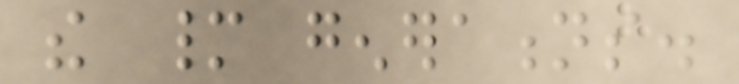the many generations.
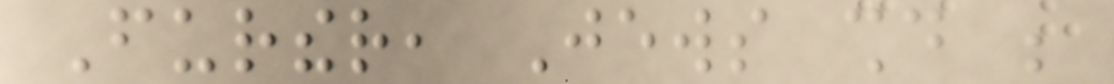Further, Jews should be
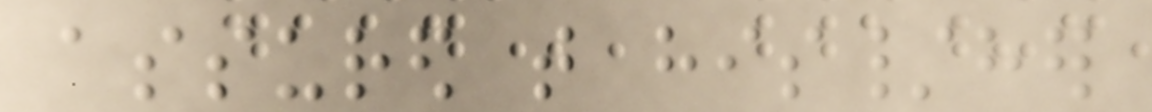assured that his/her
